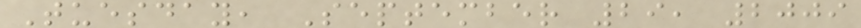Tuesday, September 29, 2009
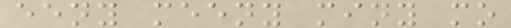eeny meeny miny mo
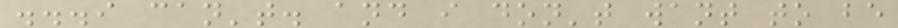...i can't. and i don't want to be
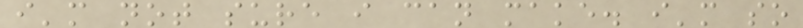i'm not sure i can make. i'm so
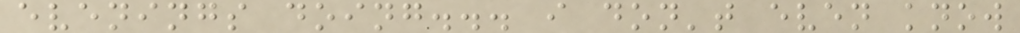evenings doing... i don't even know
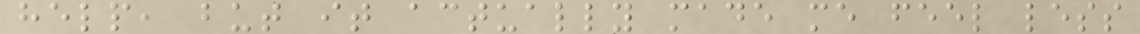help, but it actually made me feel less
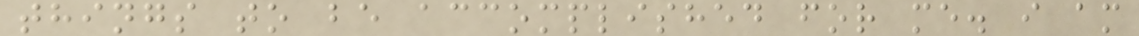things to be accomplished for me. i am
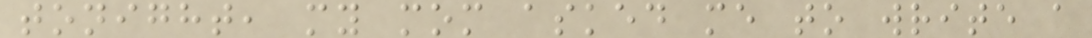tonight, my mom asked me to write a
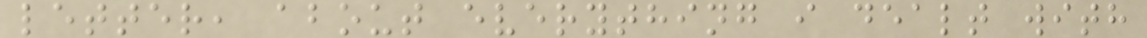letter, about everything i dealt with
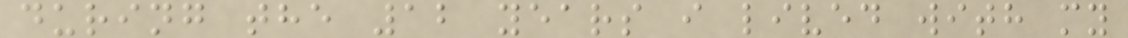during the 12 years i lived with my
